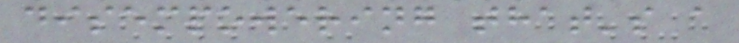disempowering that's a
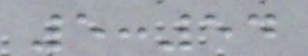5:54
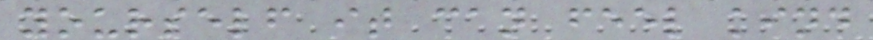yourself it can feel kind
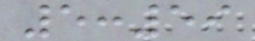5:59
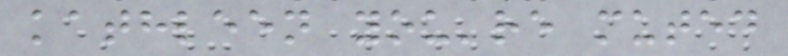kathleen you're muted
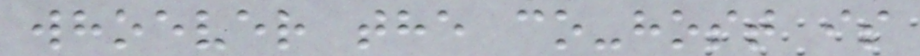whoever the co-host is
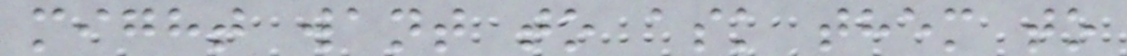might want to ask them to
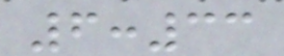6:33
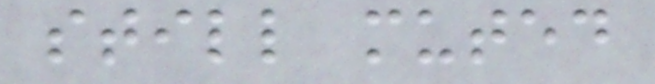still muted
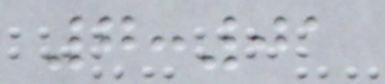7:01
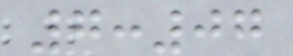7:07
